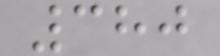380
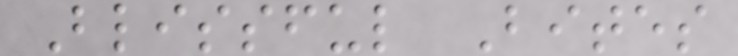Blissful Bites
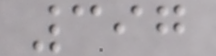397
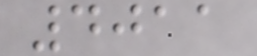4011
